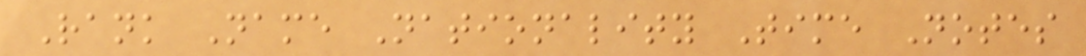Rank Name Nationality Time Notes
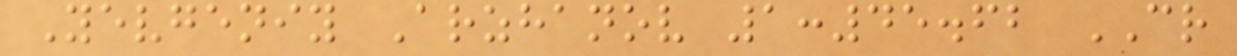Yevgeniy Arzhanov 1:45.62 CR
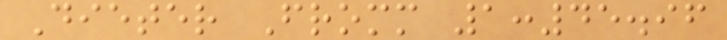Dieter Fromm 1:45.96
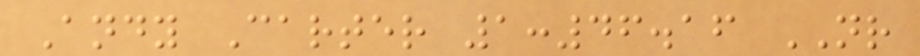Andy Carter 1:46.16 NR
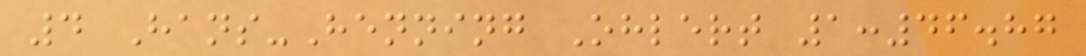4 Hans-Henning Ohlert 1:46.87
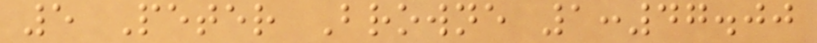5 Peter Browne 1:47.00
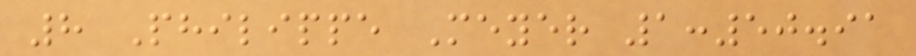8 Philippe Meyer 1:50.91
